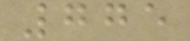775
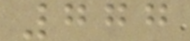777
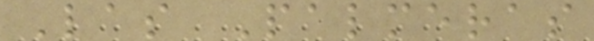Las Palmeras
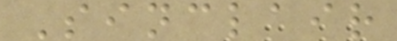Sinclair
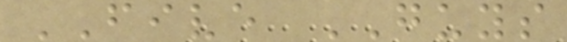FIVE GUYS
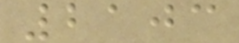2103
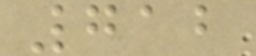712
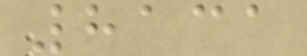8131
